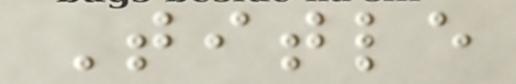Title
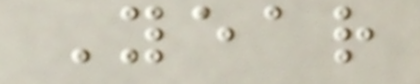Year
